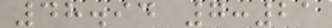48.94 7:21
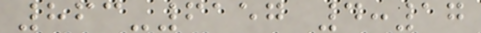863-6157 4:17
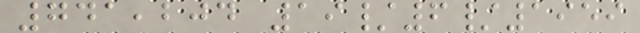741,204 19/6/1959
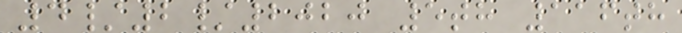4/2/2020 5th 116th
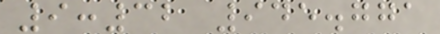9:32 945.771
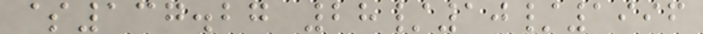$137.27 28/10/1996
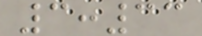3:33
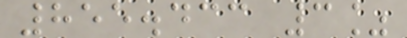855.433 3%
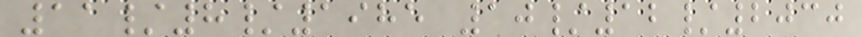11/8/1985 10/12/2030
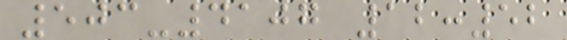503-4107 12:52
